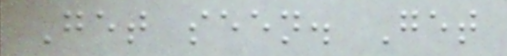Get seen. Get
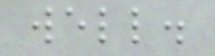well.
